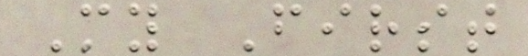My First
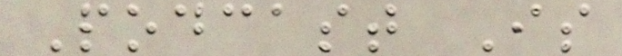Podcast Is
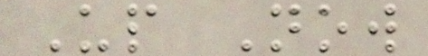Up Now
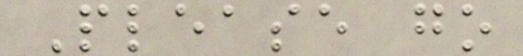Please go
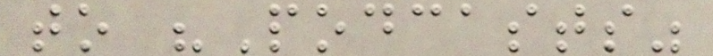to "Podcasts"
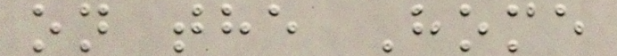on the Home
